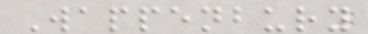Wappenbury
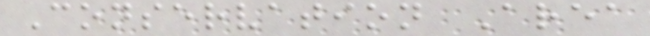Conservation Area
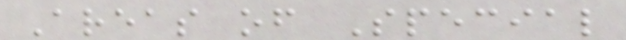Areas of Special
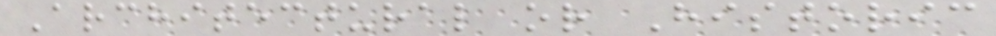Architectural or Historic
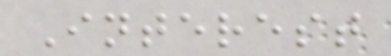Interest
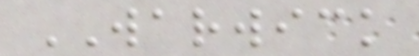WARWICK
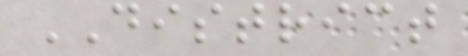DISTRICT
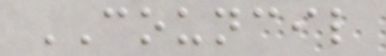COUNCIL
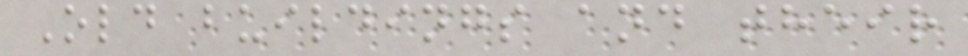Old buildings and their
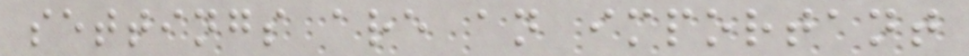settings are an important
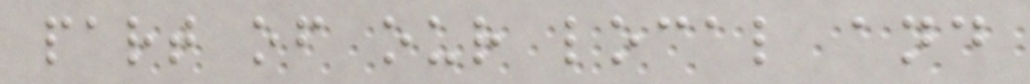part of our local and
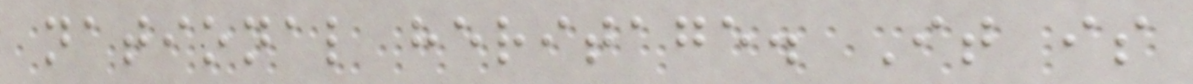national heritage. It is
